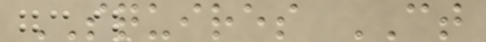SQUIRES CT
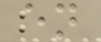en
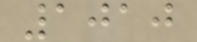1010
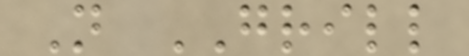N GRILL
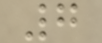7
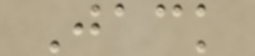Jack
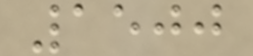1500
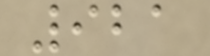921
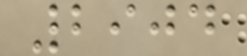2904
